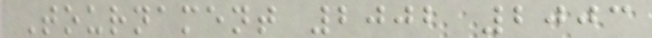Tournament 2002 2003
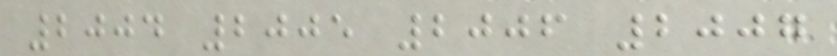2004 2005 2006 2007
